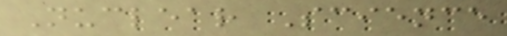Nuclear Science
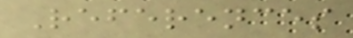References
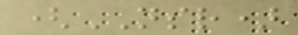(NSR)
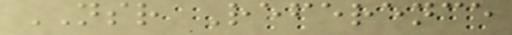NSR Reference
